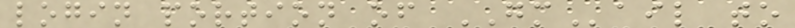login portion of GMail to
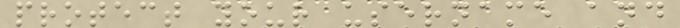protect your username and
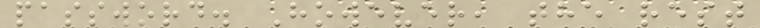password. However, the rest
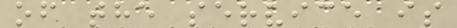of the service is
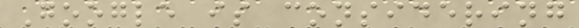Google is considering
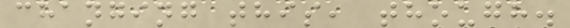changing this, though.
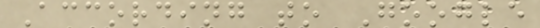According to Google
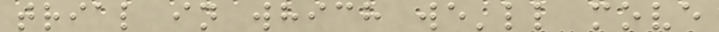trial in which we'll move
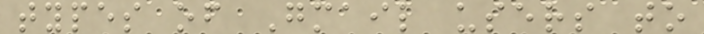types of Gmail users to
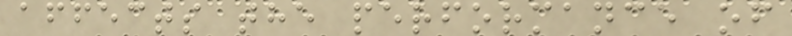affects the performance of
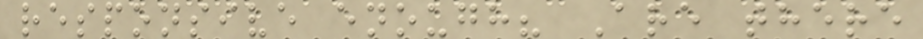responsive enough? Are there
